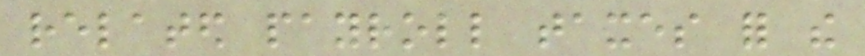related payroll taxes for the
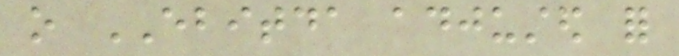o EBITDA adjusted for
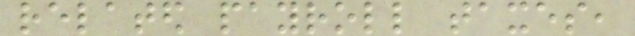related payroll taxes,
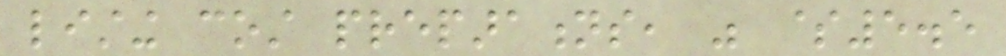listing cost preparations, was $5.5
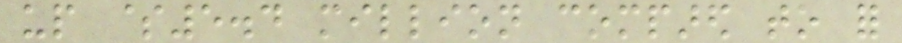up $5.4 million compared to for
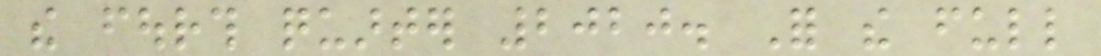the fourth quarter 2020. For the full
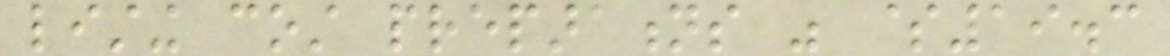listing cost preparations was $19.3
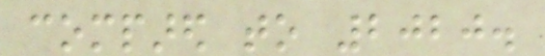compared to 2020.
